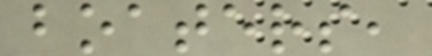boaters,
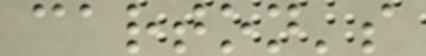carton's
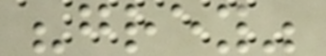"grey"
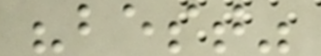"best"
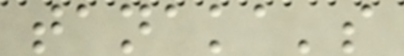tanaka's
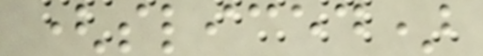(sliced)
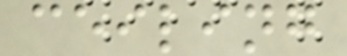ceiling
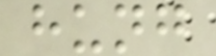hung
